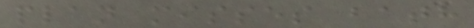plan misses bath
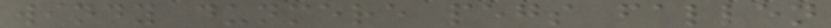windy dunmere pegs fallen
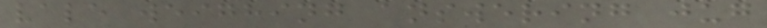vale weighing answering jug
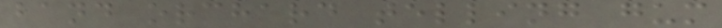band orchard telling gum
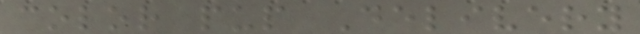color pup Delivery
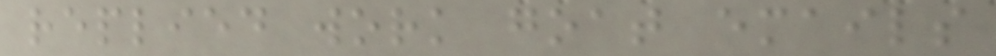replied work goat emails
